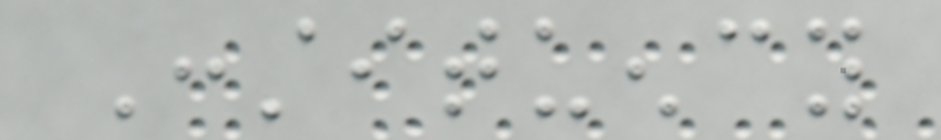Constituency
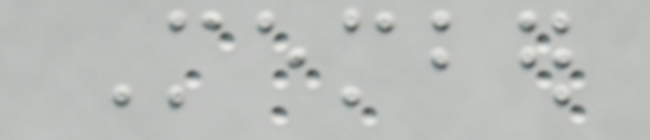Member
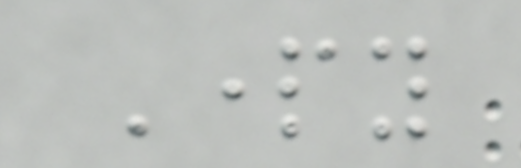Party
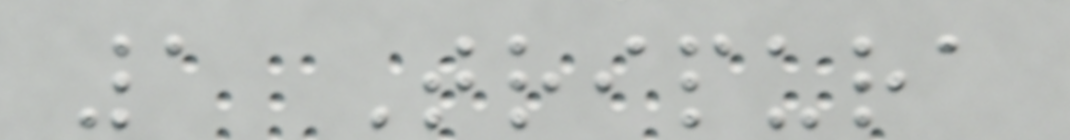1 Tripura
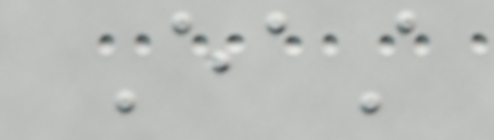East
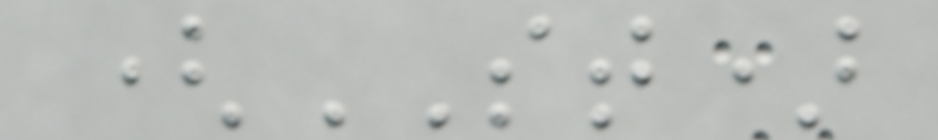(ST)
